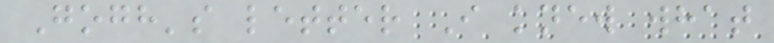Gogh's letter I knew what
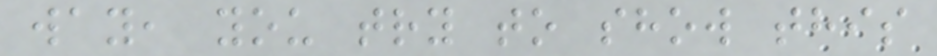way, you try to show this
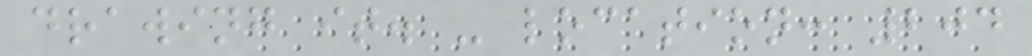drawing it. - location: 204
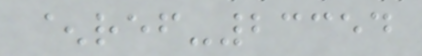^ref-23354
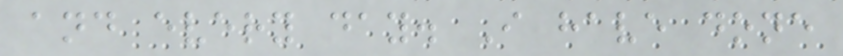and every day. I have done
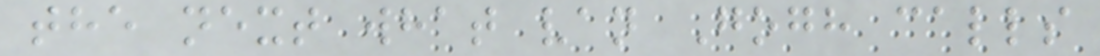the next what van Gogh calls
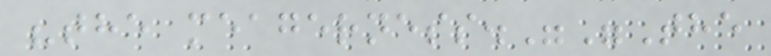"the meagerness.""The
